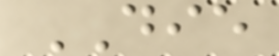DIE
